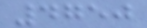4750
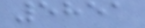5851
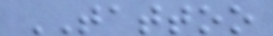TATTOO
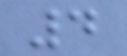4
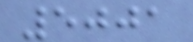5001
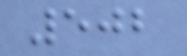502
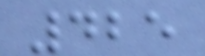425
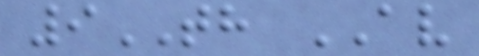9TH AV
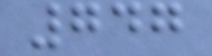747
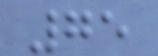75
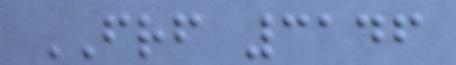FRF 3146
